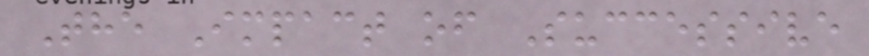The Impact of Successive
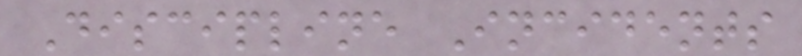Discipline Incidents
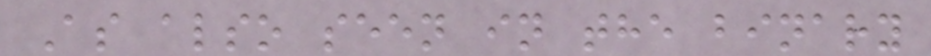As also seen in the binary
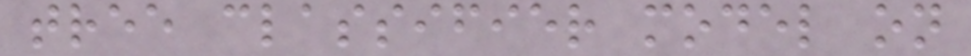tree classifier model on
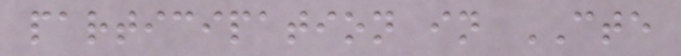participation in CTE
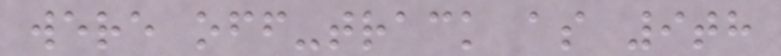were off-track as 9th
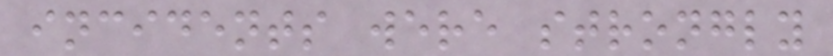incidents were strongly
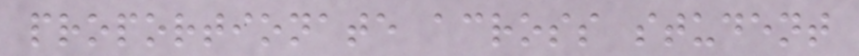proportionate across student
